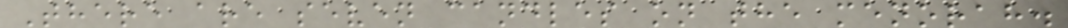There are seven candles on the menorah.
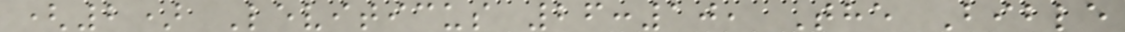(2) Leviticus 26:10, The Bible
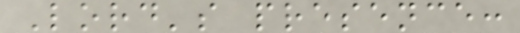Lord's presence:
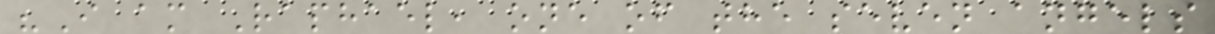"I am Raphael, one of the seven angels
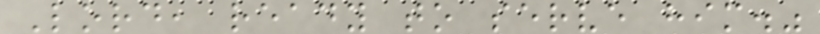Lord, ready to serve him."
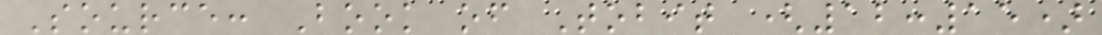Source: Book of Tobit (12:15)
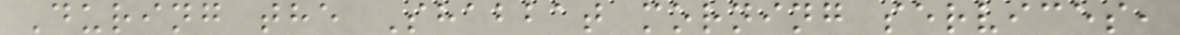During the Shabbat morning services,
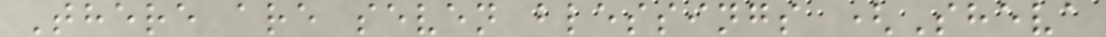There are seven blessings (Sheva
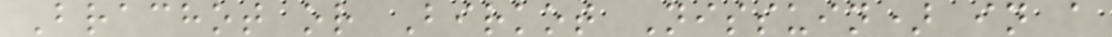Brachot or Birkot Nissuin) in a
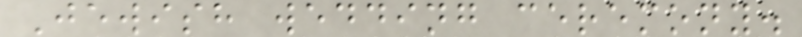Jewish wedding ceremony.
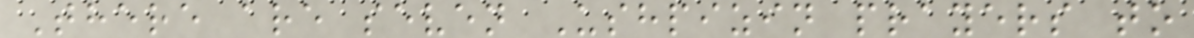There are seven Ushpizin prayers to
